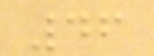46
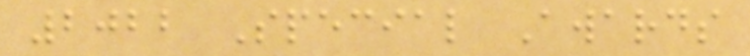2022 Special Awards
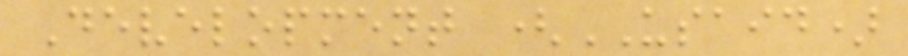Development (USAID)
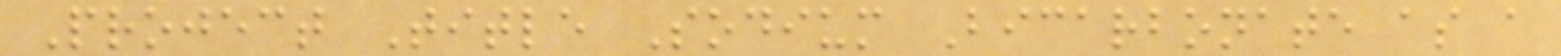Project Title Sodium Bicarbonate as a
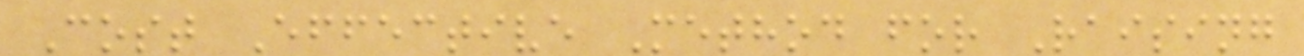Cost Effective Method for Raising
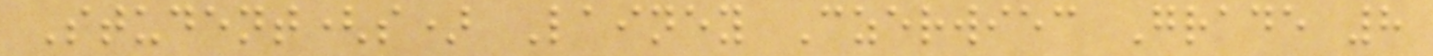Student(s) Lainey Czerwiec Grade 8
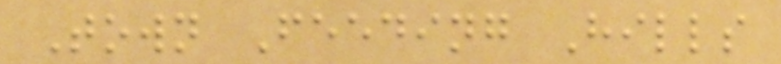Town Feeding Hills
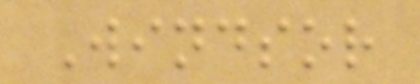Windsor
